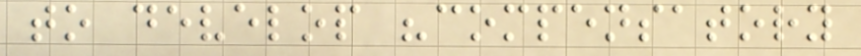to develop "compensatory
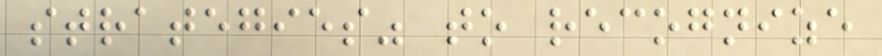strategies" to recognize
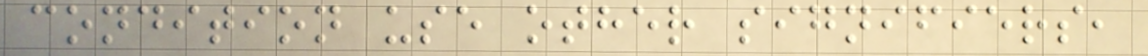condition use other signifiers,
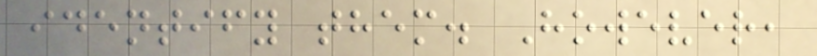identify them. However,
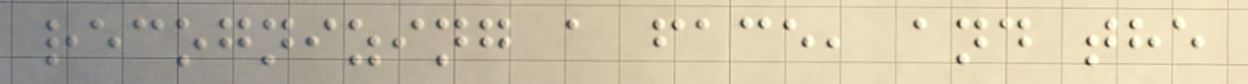recognizing a face, and the
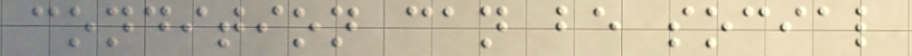condition can be social
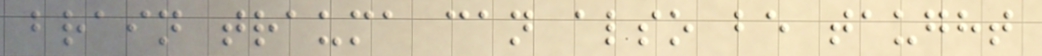brain trauma can also be taught
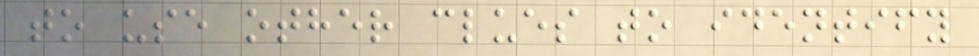to use other clues to identify
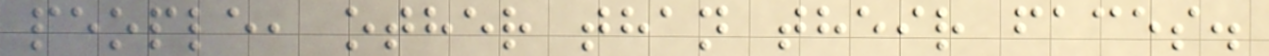people, other than their faces.
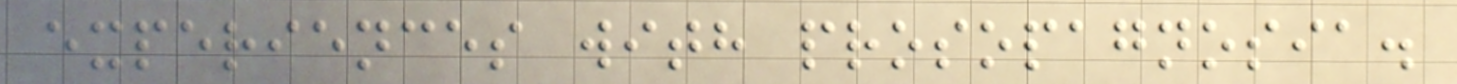experiences with prosopagnosia.
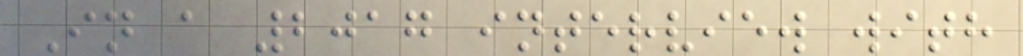In a 2017 interview with
